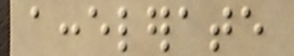accelerate
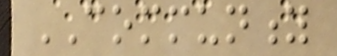COMMUNITY
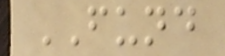FUND
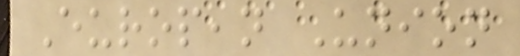European Union
